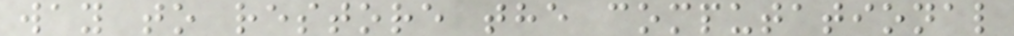way to restore the computational
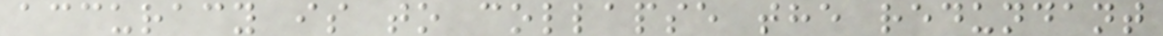accuracy is to collapse the redundant
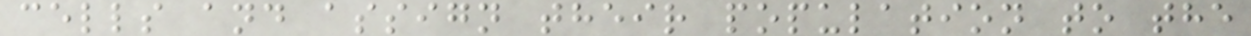cells and assign their population to the
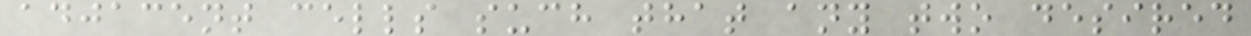adjacent cells such that any two desired
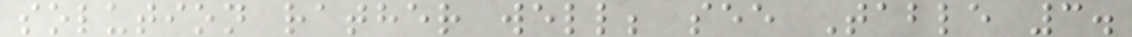solution rather well; see Table 3.
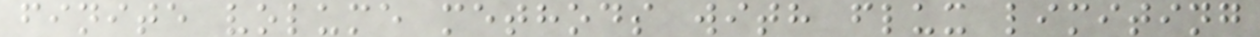finite volume methods with flux limiting
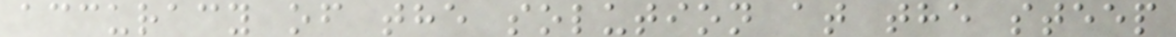accuracy of the solution at the steep
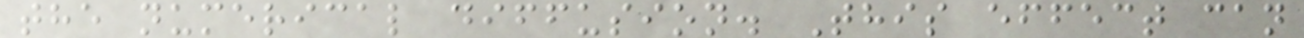the numerical diffusion. This effect can
